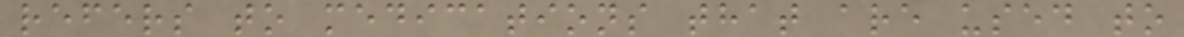refers to medications that are used to
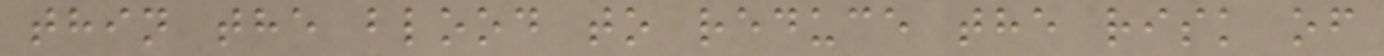thin the blood to reduce the risk of
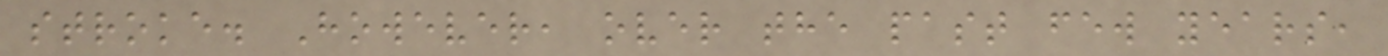stroke. However, over the past few years,
